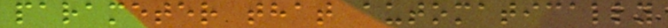parameter that automatically
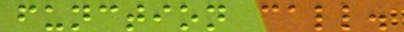function call.
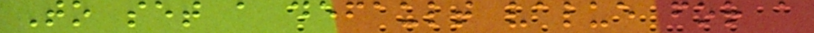To set a default value for a
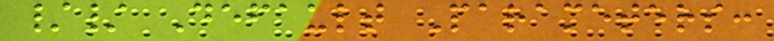// Default Parameters:
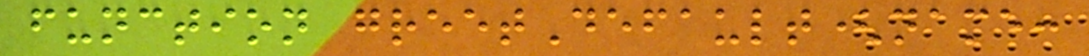function greetDefault(name:
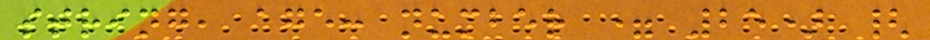string, age: number = 25) {
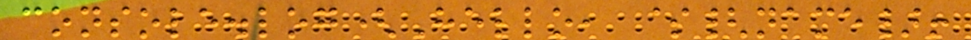console.log(Hello, ${name}!
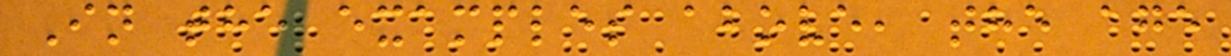In the examples above, the age
